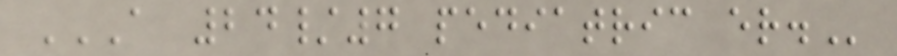A 24/7 PEDIATRIC ER.
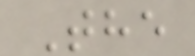The
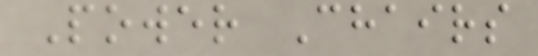Power Chairs
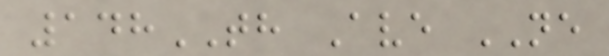148TH Ave NE
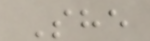She
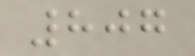807
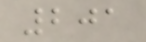201
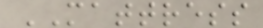MATTRESS
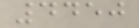4450
